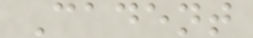Cadent
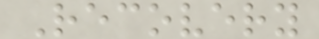Recovery
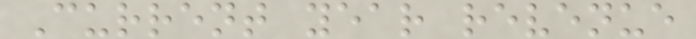Current year revenue
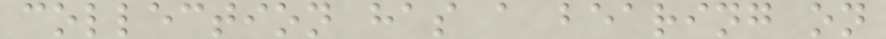collection has a bearing on
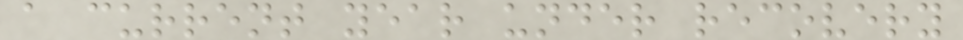a current year under recovery
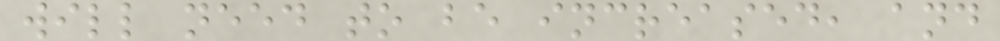will need to be increased, and
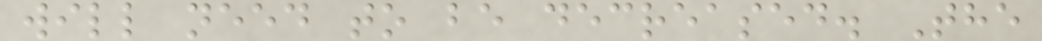will need to be decreased. The
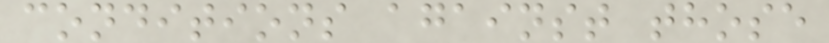conditions against those
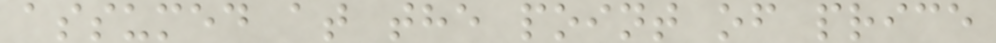assumed at the point of price
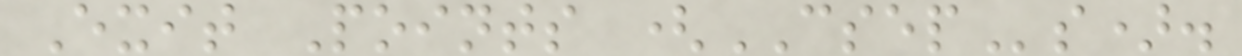Exit Points (CSEPs).
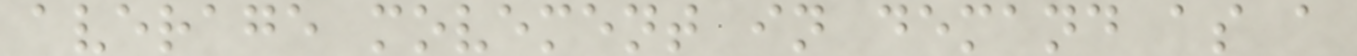average movement in demand as a
